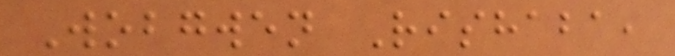Wobgwen Rishaba,
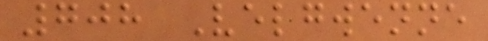708 Velgwenne
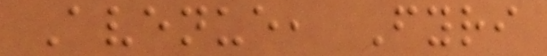Avenue, Fyri
